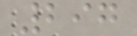297
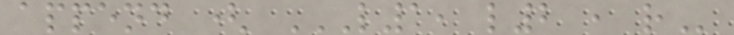append ( L1, L2 , R
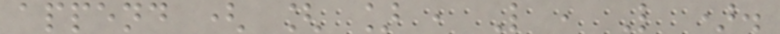append ( [ ] , L , L ).
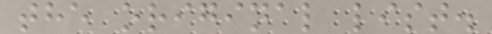the original list.
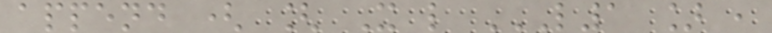append ( [ X l L1 ] ,
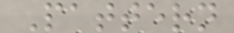Pattern
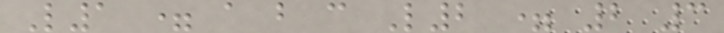L1 = a b c L2 = 2 3
